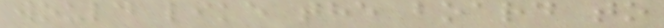would like the board to
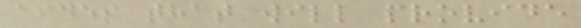aides that will provide
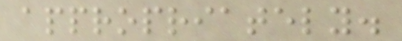appropriately.
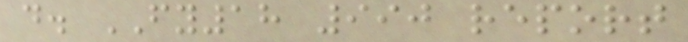d. FY18 990 report
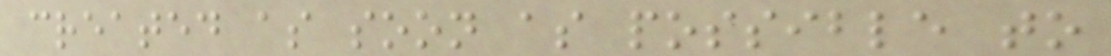created as soon as possible to
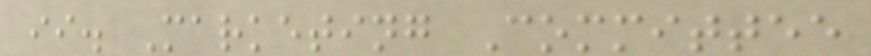ii. Marketing Committee
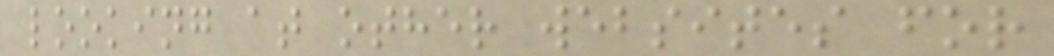looking at other websites for
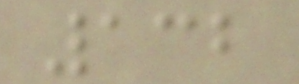132
